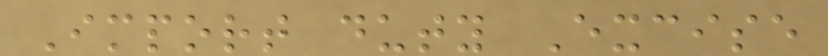Import duty Excise
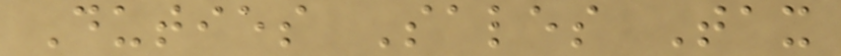Duties Sales Tax
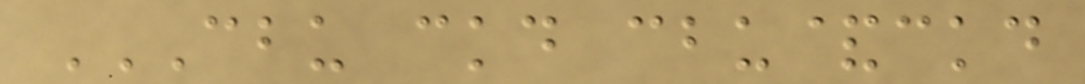CBU CKD CBU&CKD
